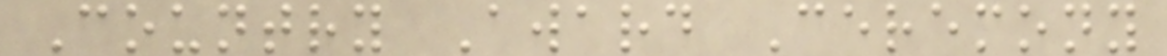Country Award Ceremony
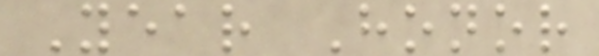Year Honor
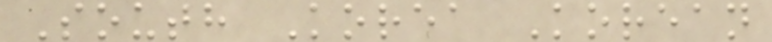South Korea Korean
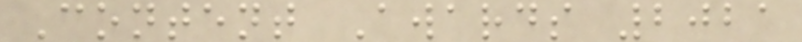Content Awards 2021
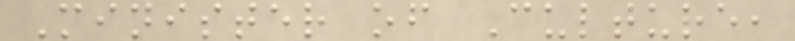Minister of Culture,
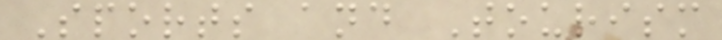Sports and Tourism
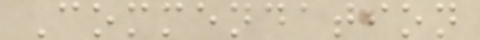Commendation
